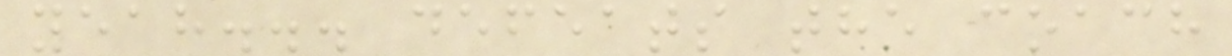yeah... defeats the coach
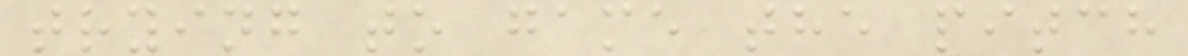trying to game the pitch
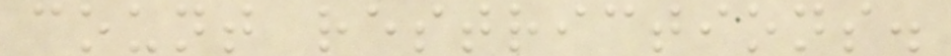count restrictions.
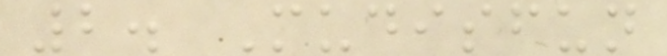2. Mudisfun
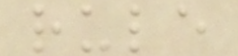rule
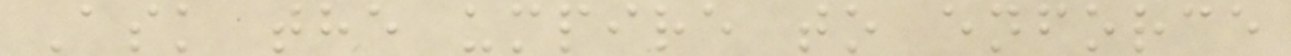Ask the umpire to enforce
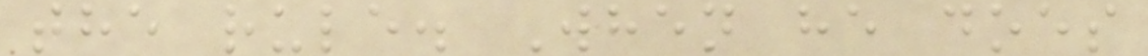the rule. When he does
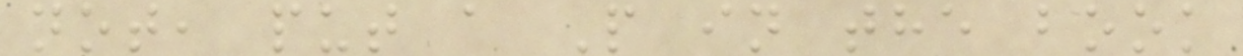not, put a P in the book
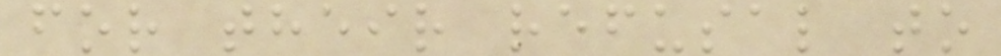for their refusal to
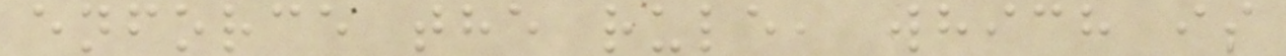enforce the rule, which is
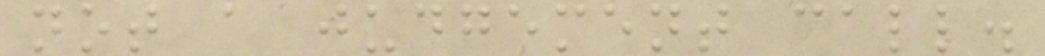not a judgement call.
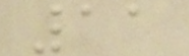11
